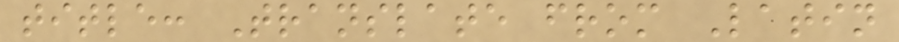title: Translate from Latin
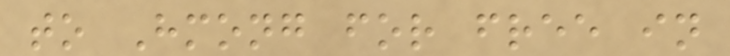to Hmong for free in
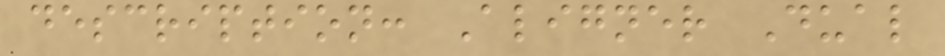description: Aligner Dual
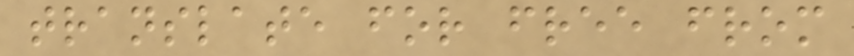translate for free from
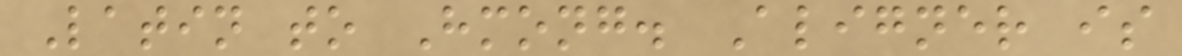Latin to Hmong. Aligner is
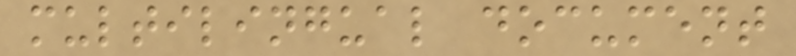multilingual document
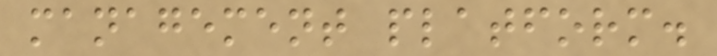management platform.
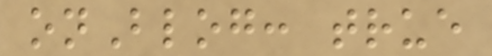onBlog: true
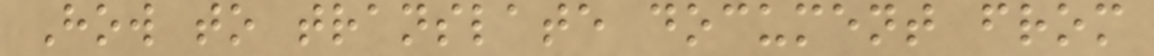How to translate document from
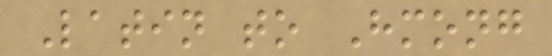Latin to Hmong
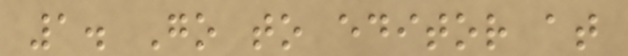1. Go to editor at
